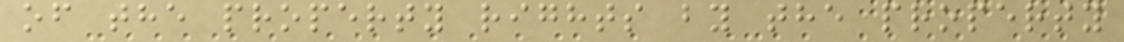of the property rights by the property
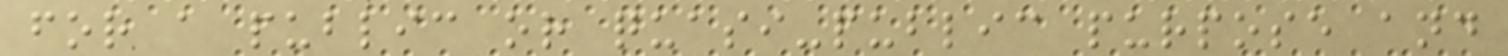for a public or quasi-public purpose and
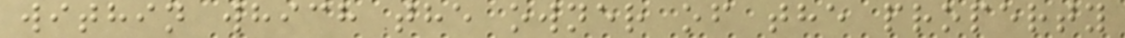within which the owner of the property
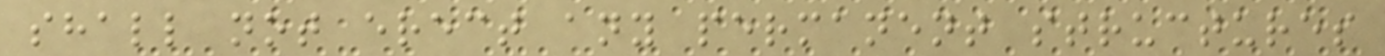shall not erect any permanent structures
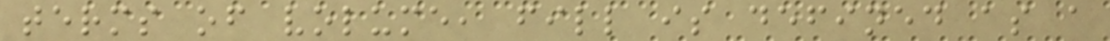terms of volume, fill is defined as a
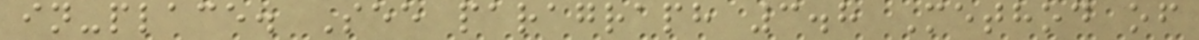in-place. See paragraph 3.8 Method of
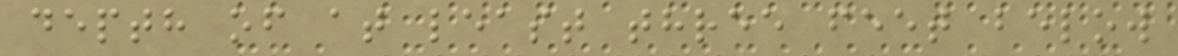depth of at least three feet below
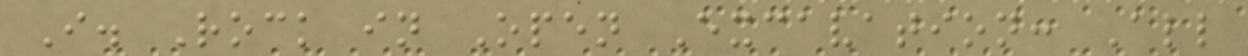I. Rock in Open Excavation: All
